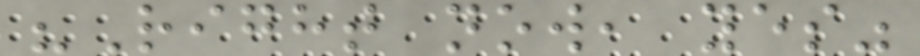"Right now, yes"
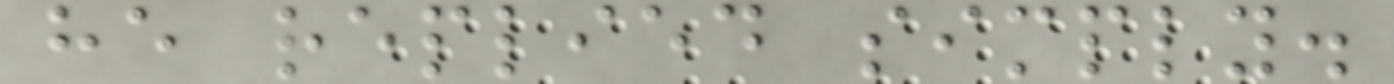he replied simply.
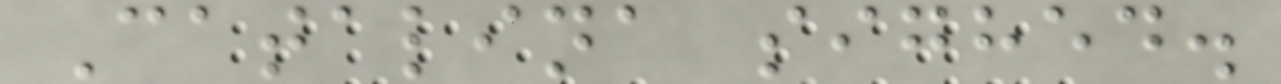Catalina sighed.
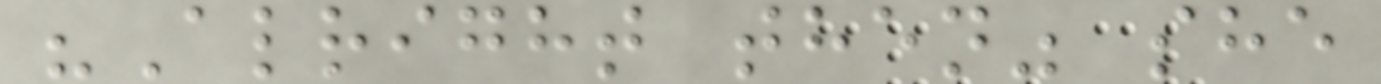"Alright then" she
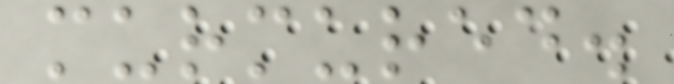murmured.
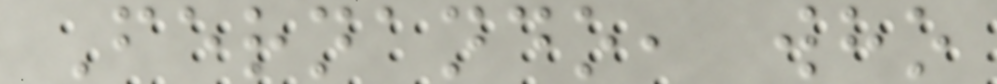Fernando, who
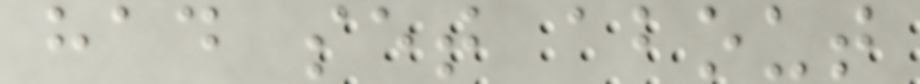had set about
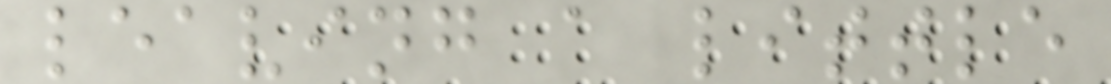leaving a little
